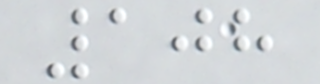108
